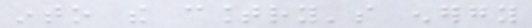into the country's energy
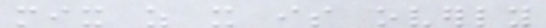mix as it is overly
